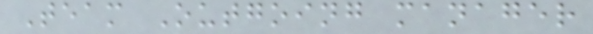Team Outgoing manager
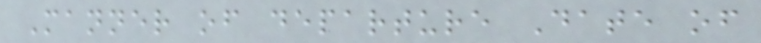Manner of departure Date of
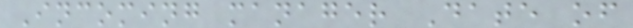Incoming manager Date of
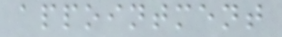appointment
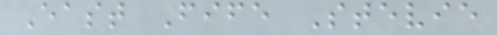East Fife Stevie
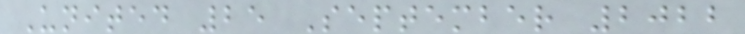United 25 September 2022
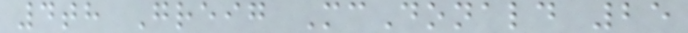4th Greig McDonald 25
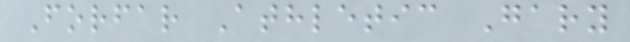Forfar Athletic Gary
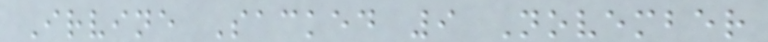Irvine Sacked 9 November
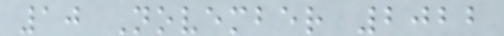10 November 2022
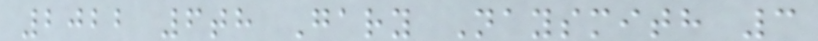2022 6th Gary Naysmith 3
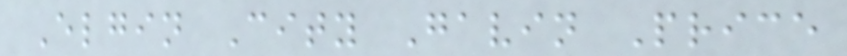Elgin City Gavin Price
